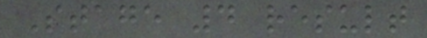Stage 4 result
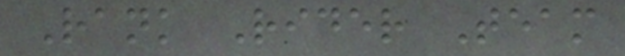Rank Rider Team
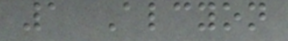1 Alcyon
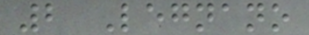2 Legnano
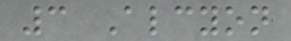3 Alcyon
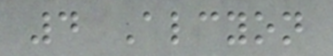4 Alcyon
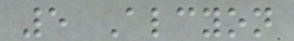5 Alcyon
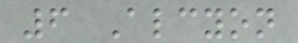6 Alcyon
